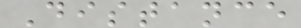Distance
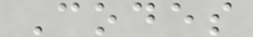Codes
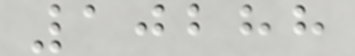10288
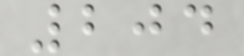204
